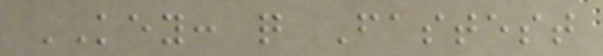KEY: q Fastest
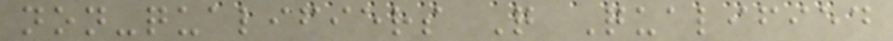non-qualifiers Q Qualified
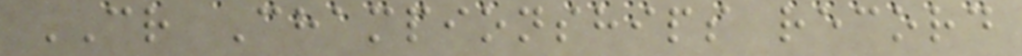CR Championships record
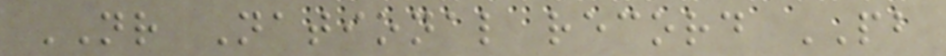NR National record PB
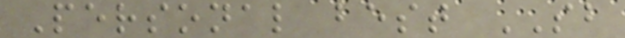Personal best SB
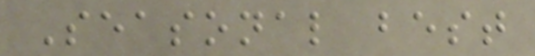Seasonal best
